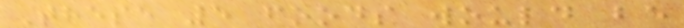These 5 foods would be
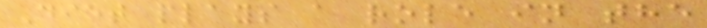Diet plays a role in the
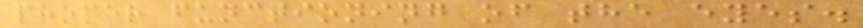proper functioning of the eyes.
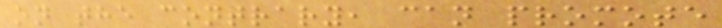on the contrary, can promote
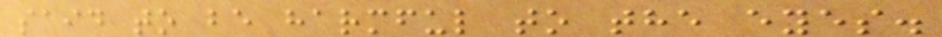said to be harmful to the eyes.
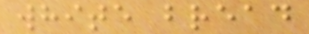white bread
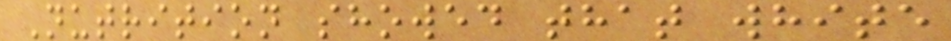Nutrition showed that white
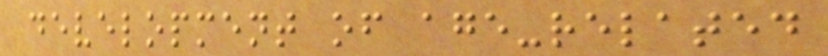development of age-related
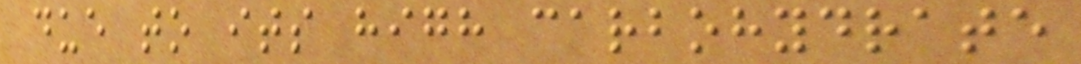due to its high carbohydrate
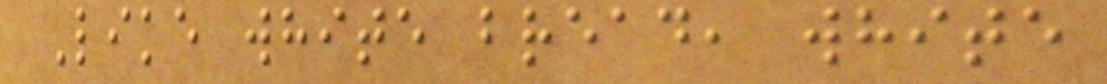Like white bread, white
